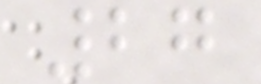27
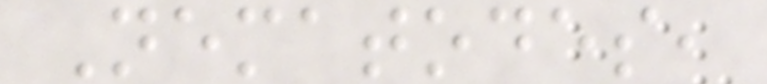Nematodes,
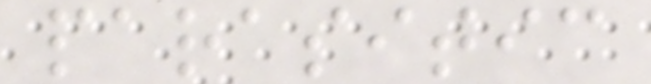parasitic
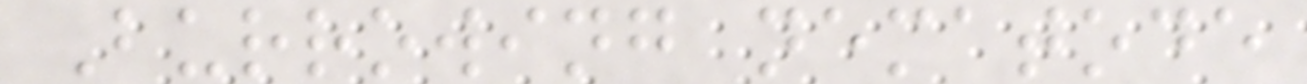Burrowing nematode
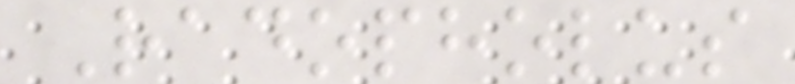Radopholus
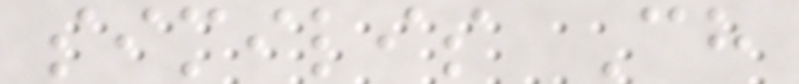similis Ch
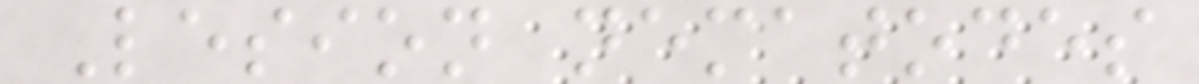Lesion nematodes
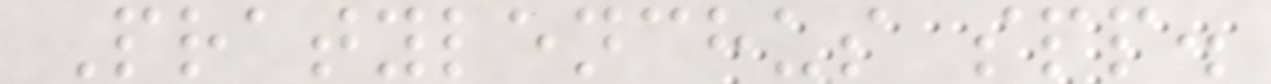Pratylenchus spp.
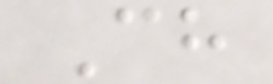Ch
